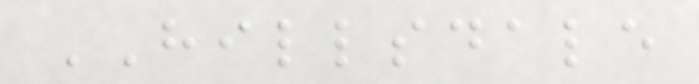HILLSDALE
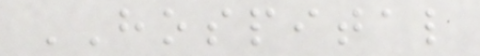HOSPITAL
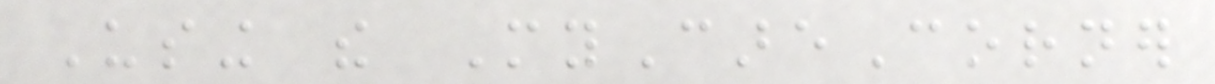Using the MyCareCorner
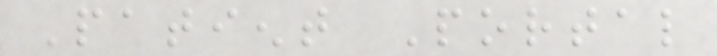Patient Portal
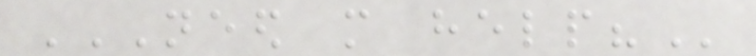NEED MORE HELP?
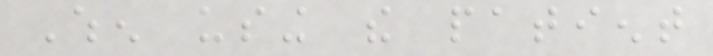When using the patient
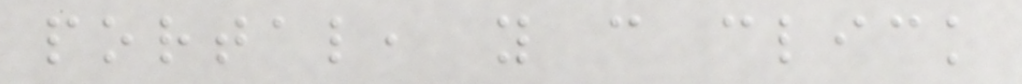portal, you can click
